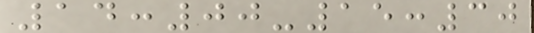14:00-15:30
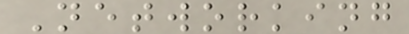Networking
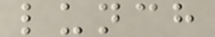lunch
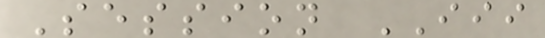Session III
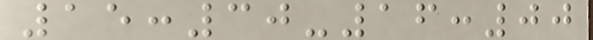15:30-16:00
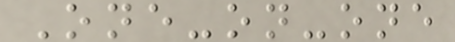One-on-one
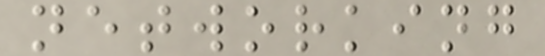networking
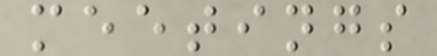meetings
